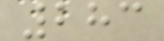283
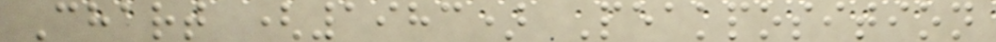Chart (1983) Peakposition
